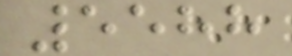5588
